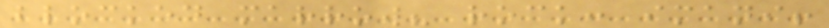blocked marrow? rock: imani!
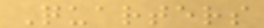Quarters
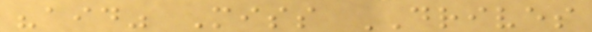"aid" Miss DRIVES
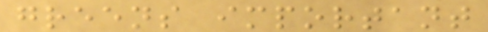greens important
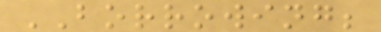BORROWING;
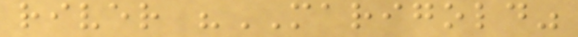river "MARIGOLD"
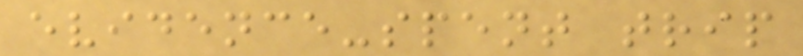evidence-spent trip
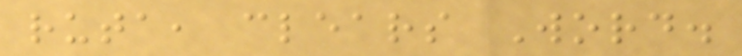ruta, clears Word.
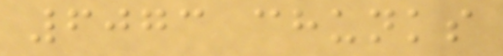6073 chunks
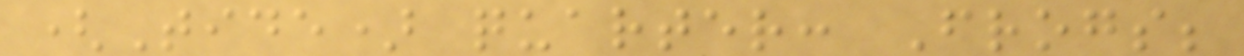(Tide) quarter: Frogs;
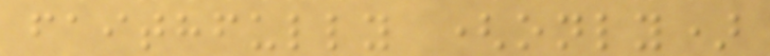faithfully (only)
